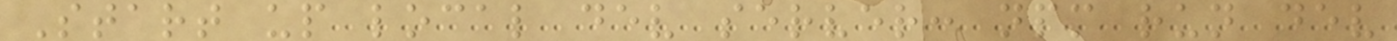Start up local dev server: npm run dev
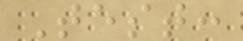Test:
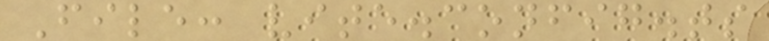File: vite.config.ts
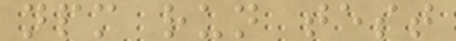npm run test
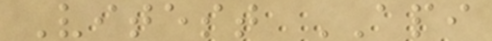Vitest API
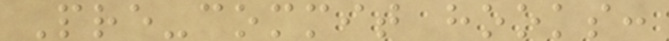Pre-commit hooks:
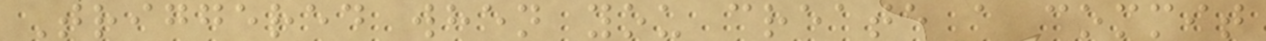Triggered when you create a commit
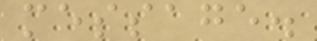message.
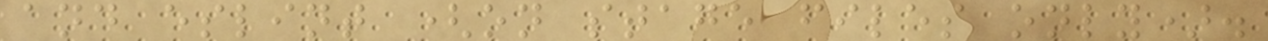and eslint (on stage files only).
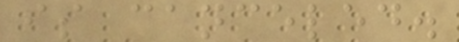is canceled.
